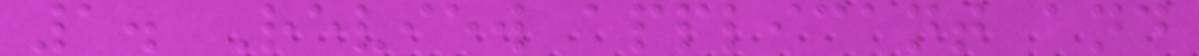1. Review applicant and
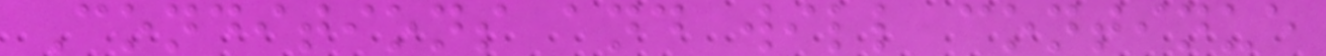Conditions and will continue
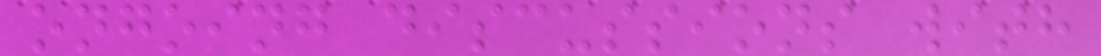ongoing discussions with
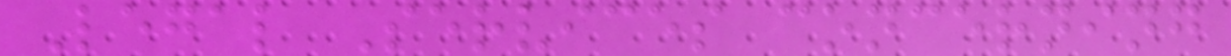Legal Services concerning
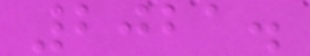2021.
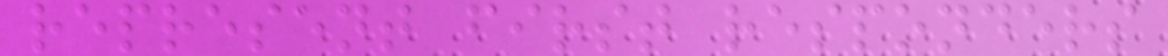represent first responders
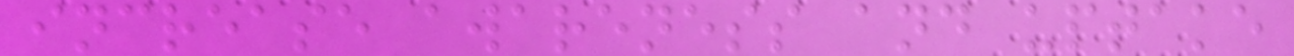increase awareness and uptake
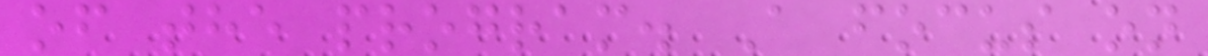of the program. A focus on
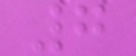7
